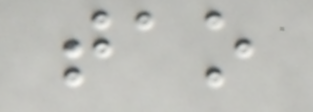tao
